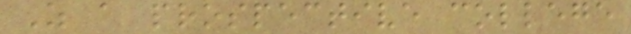As a prospective college
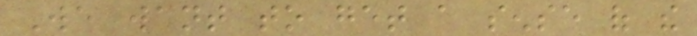We want to get a sense of the
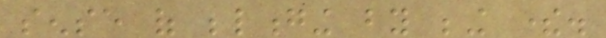sense of belonging by being there.
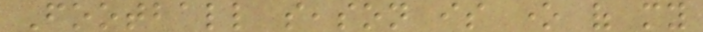Football season is one of my
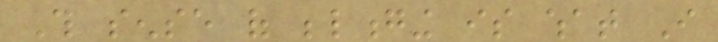This sense of belonging is what I
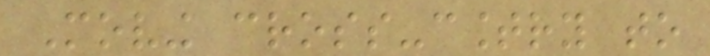Moving cross-country to
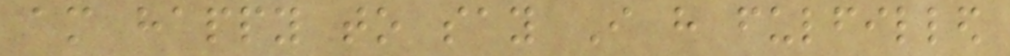am happy to say I have fulfilled
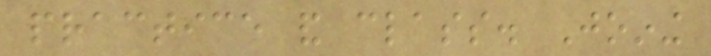practice and class. Joining
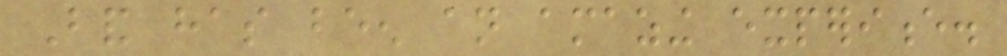Band has been an amazing experience.
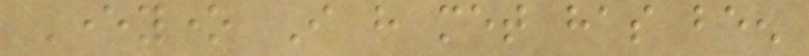Everyone I have met has been
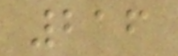216
